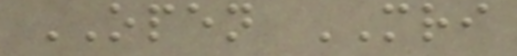OPEN MRI
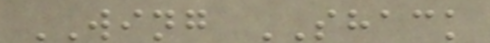WING SHACK
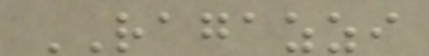RAGAZZI
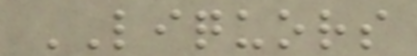LIQUORS
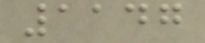1147
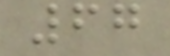67
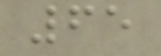65
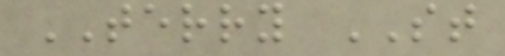TERRY ST
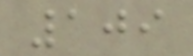109
